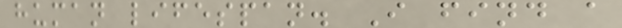human lifespan. I find a
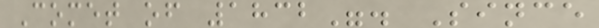Comet of 1832". Since
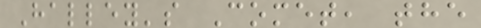Halley's Comet, the
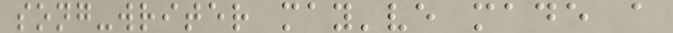song-writer may've made a
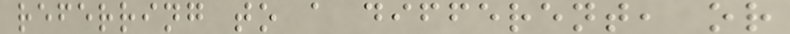referring to a different, or
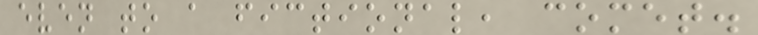even to a fictional, comet.
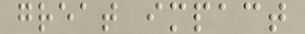great impact
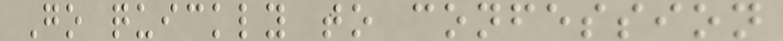Go quickly to confession
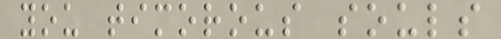you timorous souls
